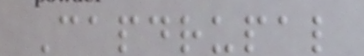Capdrupal
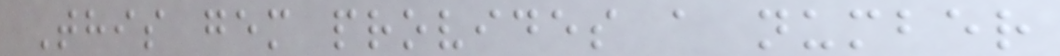This gem provides a number
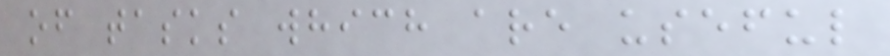of tasks which are useful
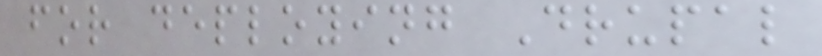for deploying Drupal
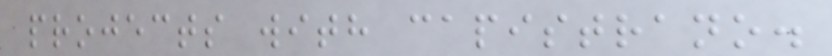projects with capistrano.
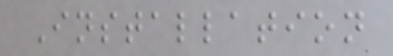Installation
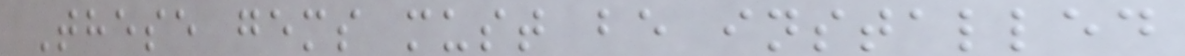These gems must be installed
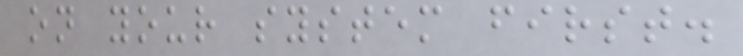on your system first.
